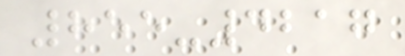855-4217
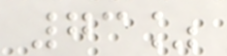73%
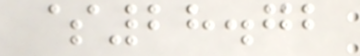$28.72
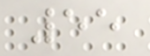55
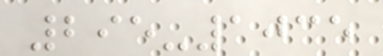295-1035
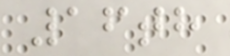16th
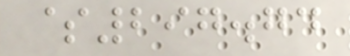$297.74
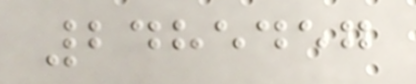2485457
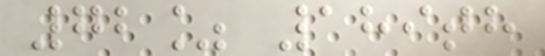72% 189th
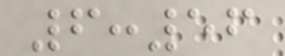6:56
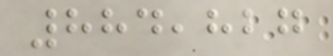884,827
